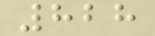828
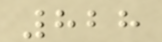828
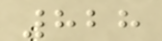828
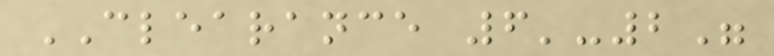CLEARANCE 6'-2"
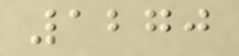1270
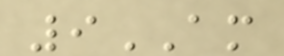9AM
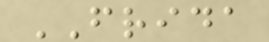FRIDA
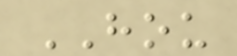HOU
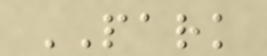PARK
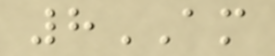8AM
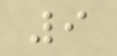9
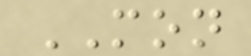MON
